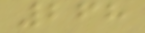268
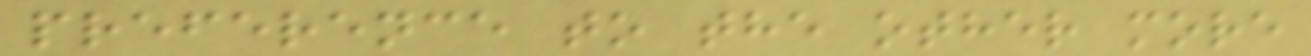preference to the other more
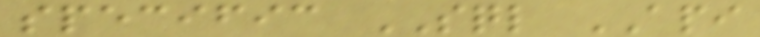specific SQL API
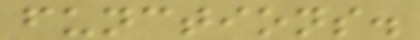functions.
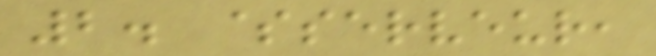2. $serveur,
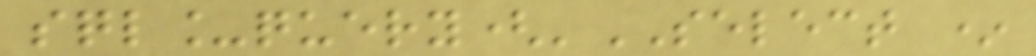sql_query('SELECT *
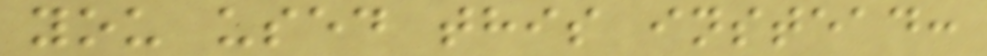you used this instead:
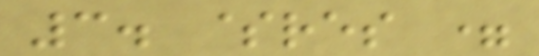3. $res =
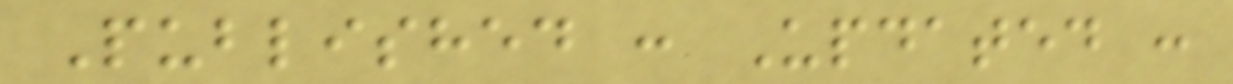Published : Updated :
